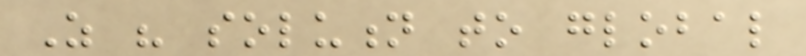As his solution to global
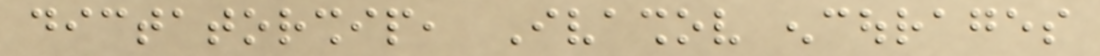dictatorship, Ivashov encourages
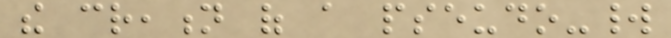the creation of a pseudo-world
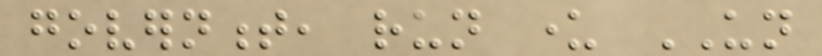government, run under UN
